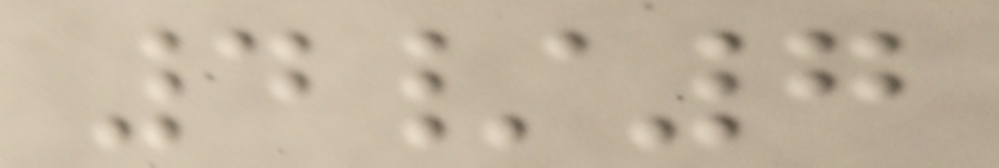4/7
